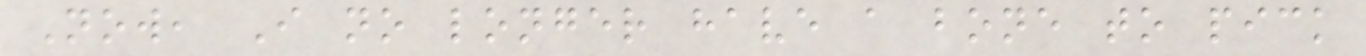Now, I no longer have a bone to pick
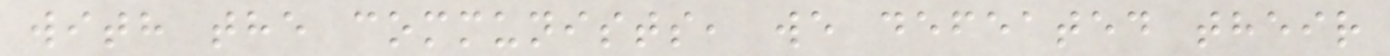with the communists, we defeated their
